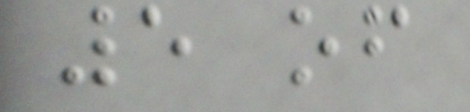5 of
